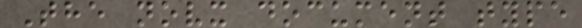The novx document type
